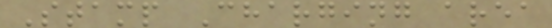Stamp Charging area
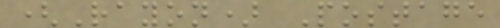(Rayon) Postage
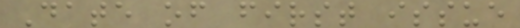Date of first issue
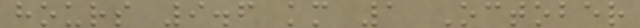hours 9.6 km 1 October
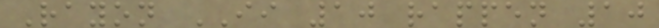Rayon II 10 rappen 10
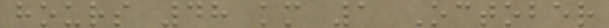hours 48 km 1 October
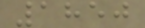1850
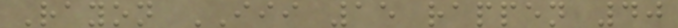Rayon III 15 rappen 40
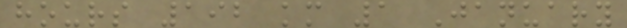hours 192 km 1 January
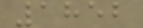1852
